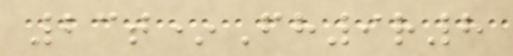23t*Fh9r8
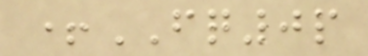+FQ0p
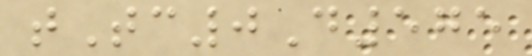tTc0D575
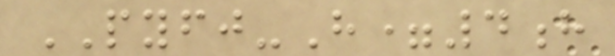PYFJ-H=4h
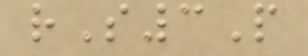rS3P
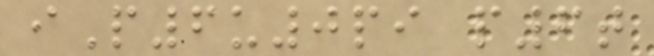iP6u0pi p6t
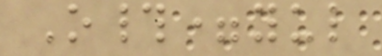O#=yul
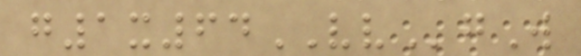g1x64VVgW
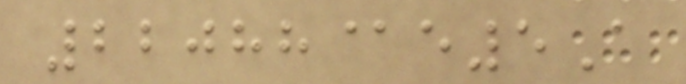22088@e5A
